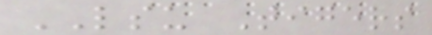LSU Tigers
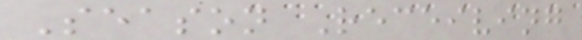Season Receiving
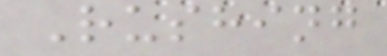Rushing
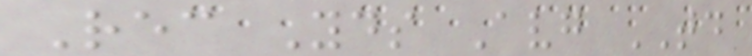Rec Yds Avg TD
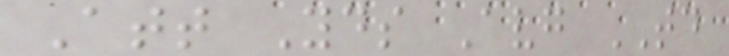Att Yds Avg TD
